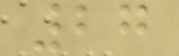27
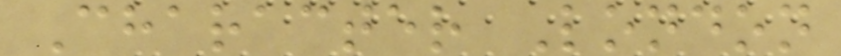Character London
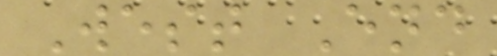West End
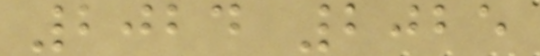2024 2025
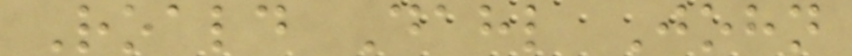Roald Dahl John
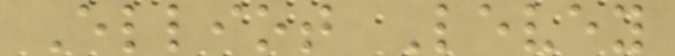Elliot Levey
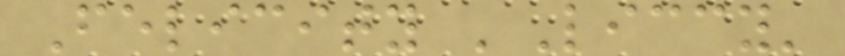Felicity 'Liccy'
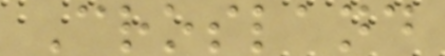Crosland
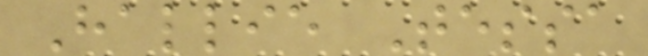Hallie Tessa
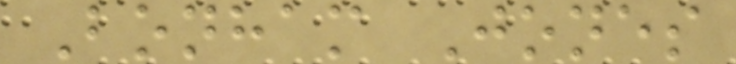Bonham Jones
